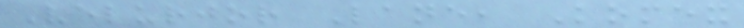Velurjor Lane, Komex
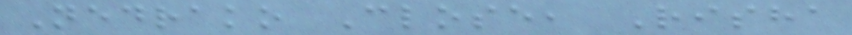Nedrako Close, Risha
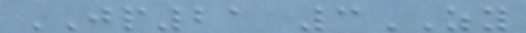JP21 3ZY
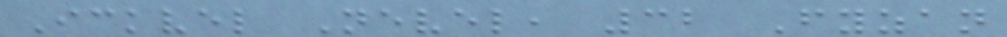Ickvel Nevel, 32 Fyzan
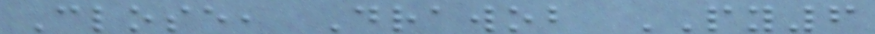Close, Drawob PY6
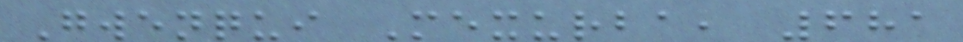Gwenqui Mexurba, 681
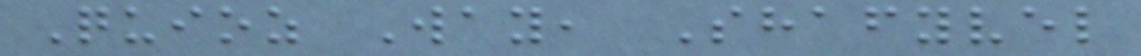Quioz Way, Shafyvel
